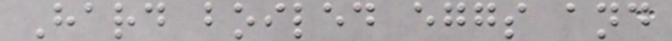Hard boiled eggs and
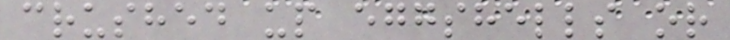crushed up eggshells or
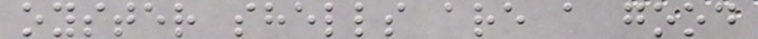oyster shells are a good
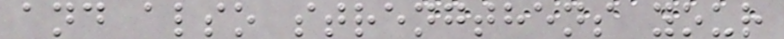and also strengthens your
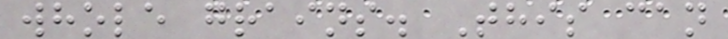whole grains. This can
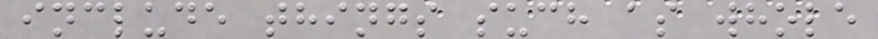include things such as whole
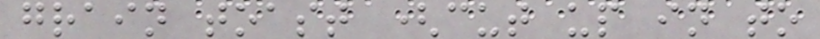grain toast (cut up in to
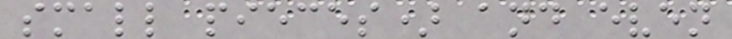small pieces) and even
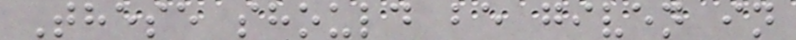These should be given in
